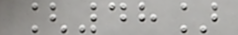[48]
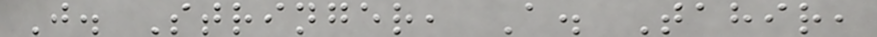J. Stringer, A. Tahir,
